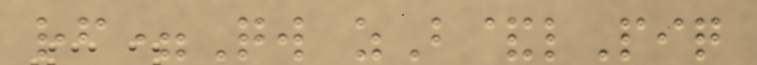rf=Qw zB&lPiq
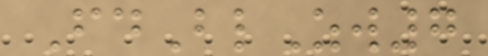FdBlZw7
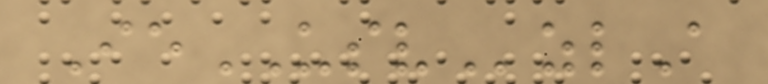IeUSVzlA
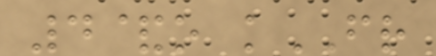4&o kFR
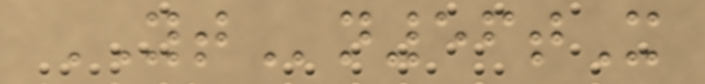YTn56tX
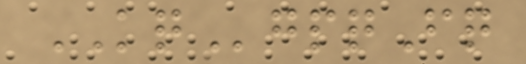KQgpqFq
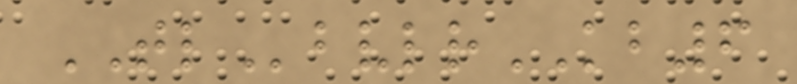TLbvlrKB6
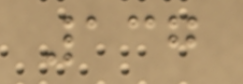137
